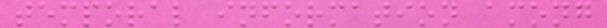temporal information among
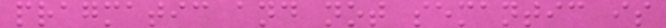pragmatic and not semantic is
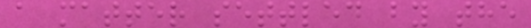a matter settled by the
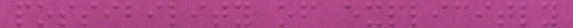possibility of explicitly
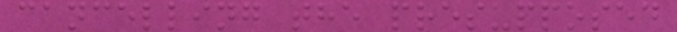cancelling the presupposed
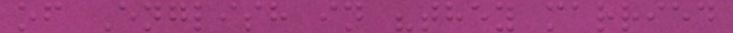of English in "they married
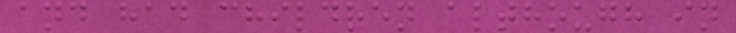and had children although in
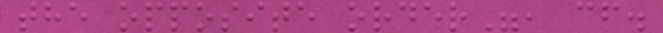the opposite order", cf.
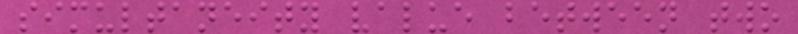simultaneity value between two
